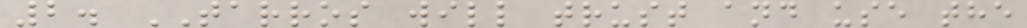2. TARROS will trust and use the
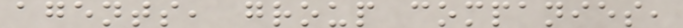agents, group companies,
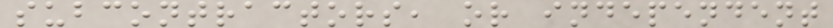subcontractors, or independent
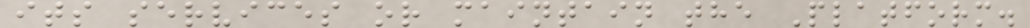its services or maintain the Platform.
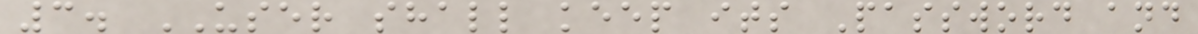3. USER shall keep its Password and
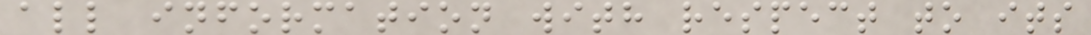all information with respect to its
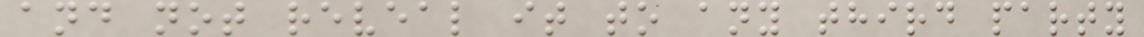and not reveal it to any third party
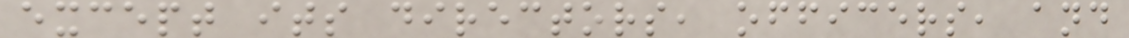except its directors, officers, and
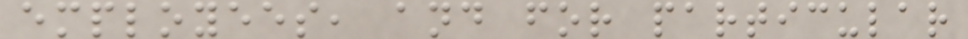employees, and for particular
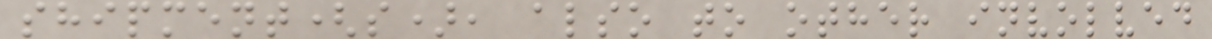shipment(s), also to other involved
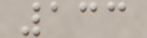133
